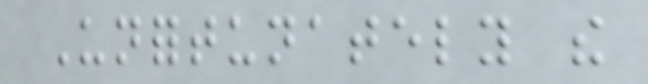Unfortunately the
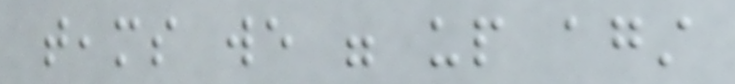teams we were up against
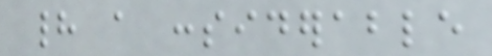had a considerable
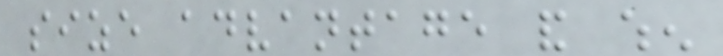size advantage and when
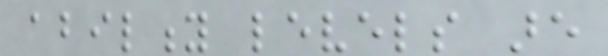ability levels are
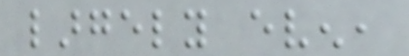largely even,
